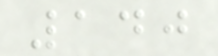140
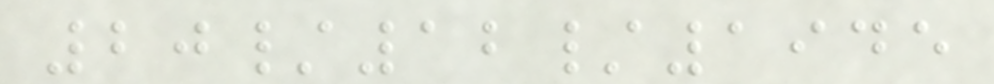20/12/1945
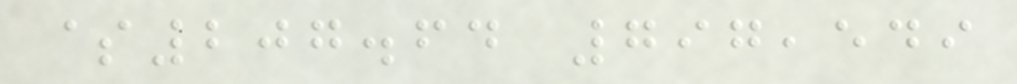$207.64 797,549
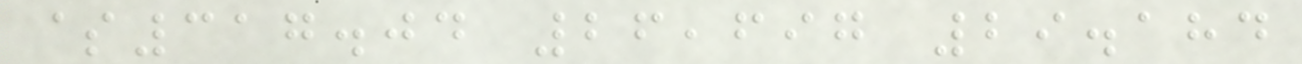$317.04 26,697 29.184
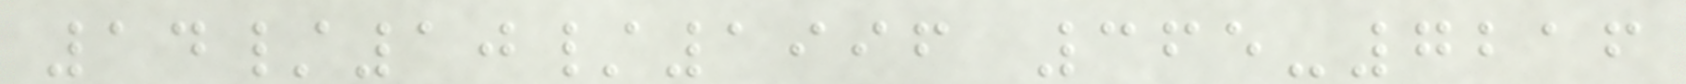14/10/1996 365-7216
